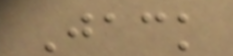Jack
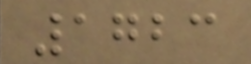1723
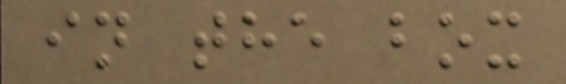in the box
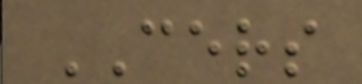CERS
